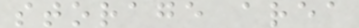storage area
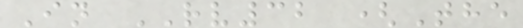In RV32 (The
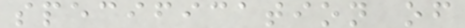specification of
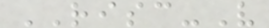RISC-V
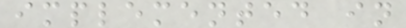implemented in
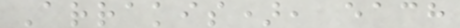Arrakis), each
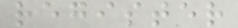register
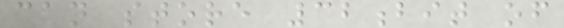can store 32bit of
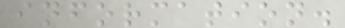information.
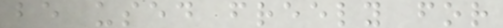be used freely for
